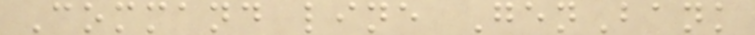Command line GenBank
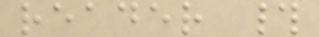reader #
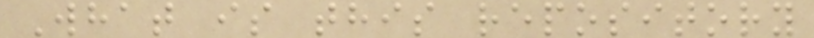What is this repository
